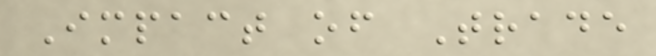Impact of Trade
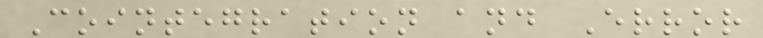Cointegration and Error
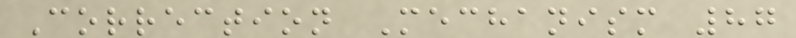Correction Mechanism 87
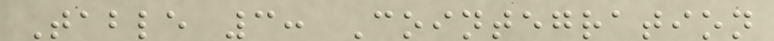Table 3: Cointegration
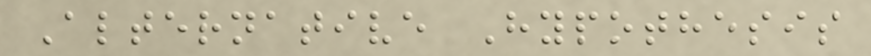Alternative Hypothesis
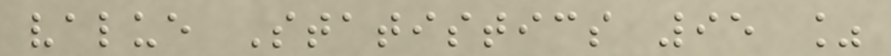value Statistics 95 %
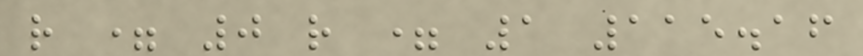r = 0 r = 1 115.16
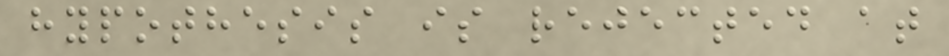hypothesis is rejected at
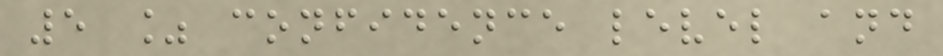5 % confidence level and
